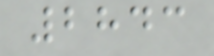2843
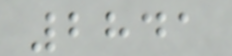2841
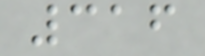316
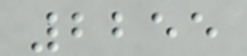2255
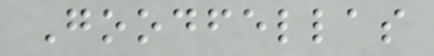Goodfellas
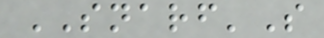SNARF'S
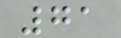71
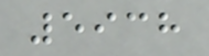5938
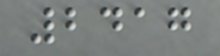2417
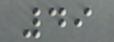49
